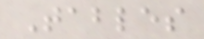Tables
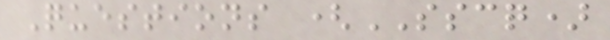Questions (SSCQ)
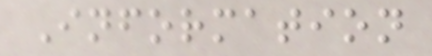Information
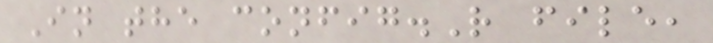In the config.R file,
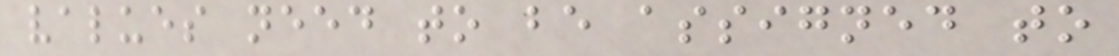values need to be assigned to
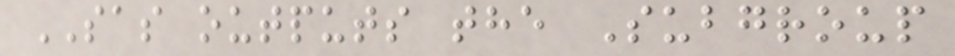SAS outputs the Subgroup
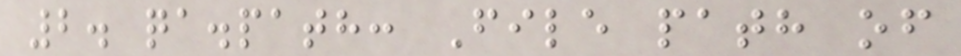2. qa.path: File path of
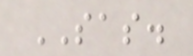SAS.
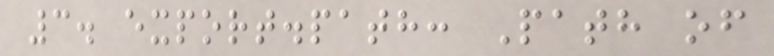3. export.path: Path of
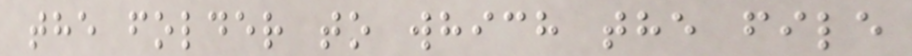the folder to which the file
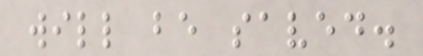will be saved.
